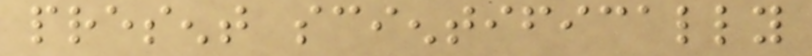present scientifically
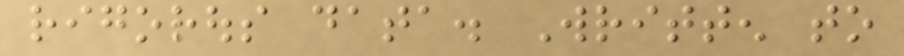rigorous data. Written to
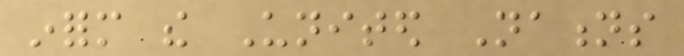inform the United Nations
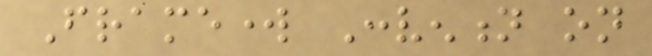Framework Convention on
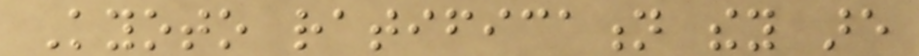Kyoto ratification they are
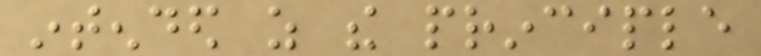intended as the principle
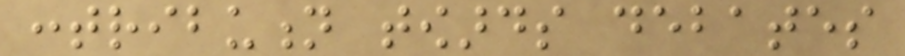contribution towards debates
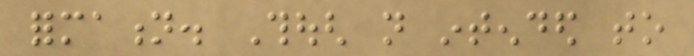formation. Though not intended to
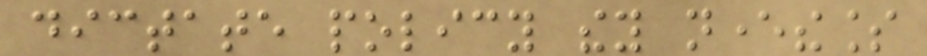dictate policy they nevertheless
